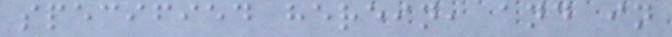specified herein, and in
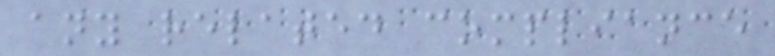any related compliance
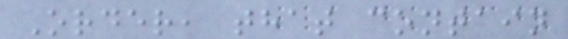Order, that contain
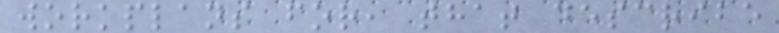workplans for, that describe
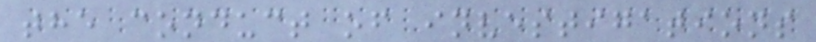the conduct of investigations
